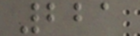221
